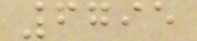6795
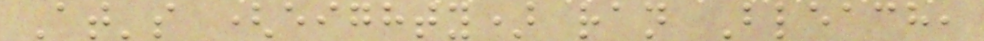At's (eighty) ran Bleach,
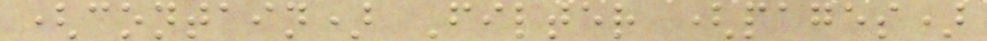(contain) Filter (pages)
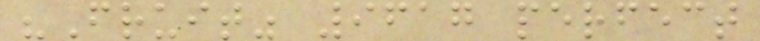"Fruit" 9617 perfect
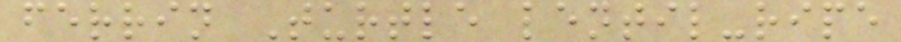ferrin Turtle lentil-ripe
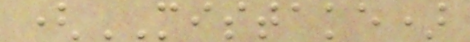(MISTAKE)
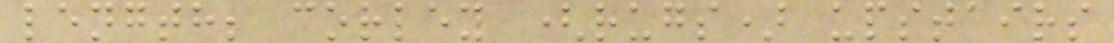length; corley (rugs) upstairs
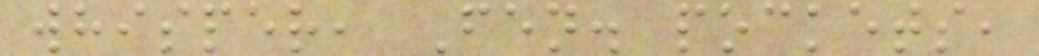whisper, Fen. pockets,
